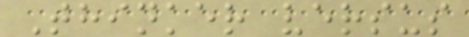Thinker versus
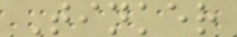Tinker
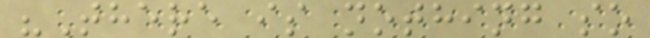"There is nothing so
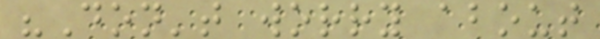"Don't worry about
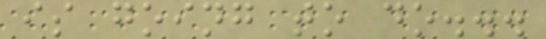is going to do...
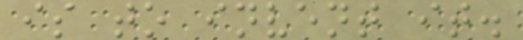is to invent it.
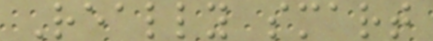Really smart
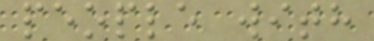people with
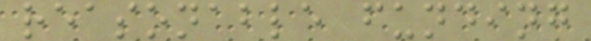reasonable funding
